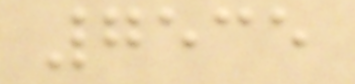7535
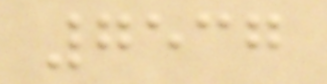7537
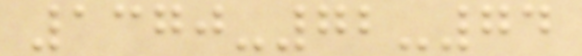1370-72-74
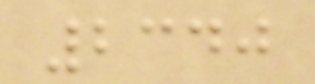2340
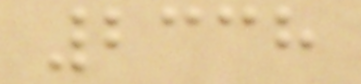2338
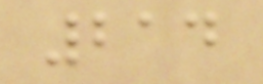214
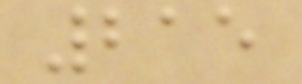215
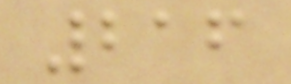216
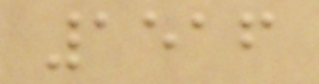1516
